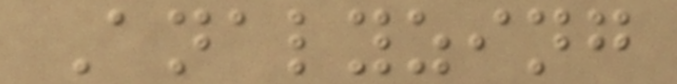Analyzing
